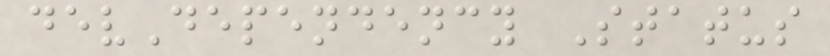devDependency Status
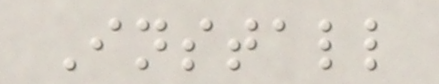Install
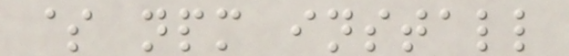$ npm install
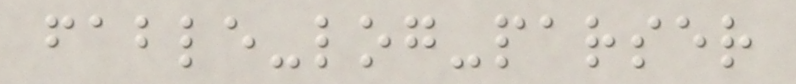fable-log-parser
